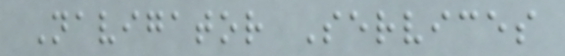Navigator Services
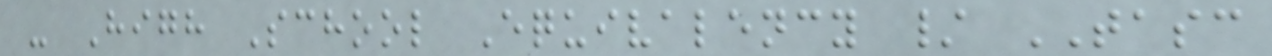- High School Equivalency / TASC
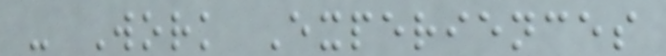- Work Experiences
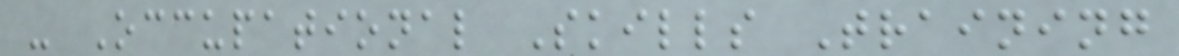- Occupational Skills Training
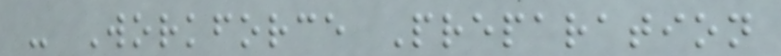- Workforce Preparation
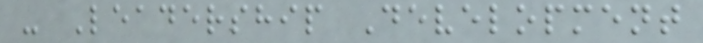- Leadership Development
